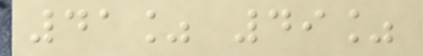41% 49%
